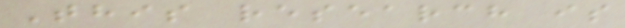This research is
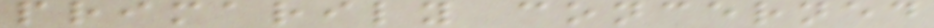primarily concerned
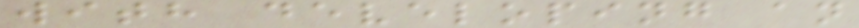with developing an
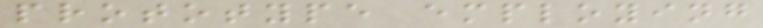prototype employing
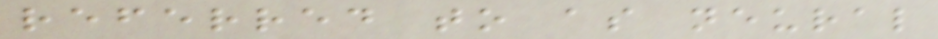referred to as neural
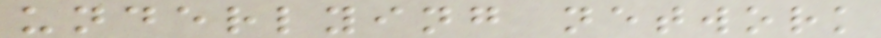underlying network
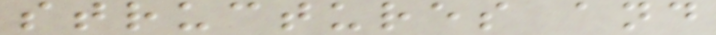structures and
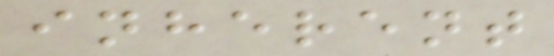inherent
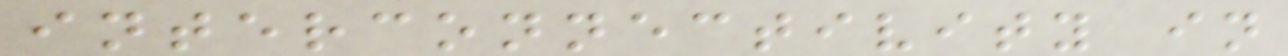interconnectivity in
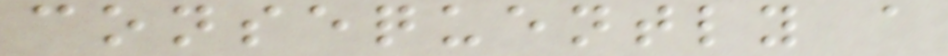consequently a
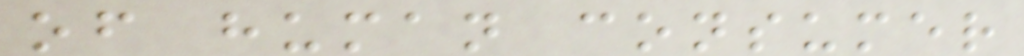of human consumer
